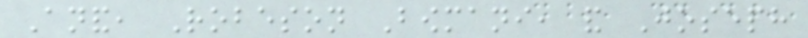Anand, Robeson Bowmani, and Joseph
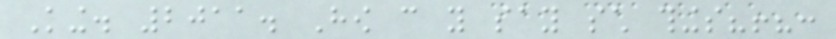King. 2011. How can you say such things?!?:
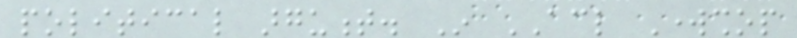political argument. In ACL Workshop
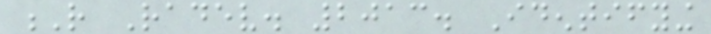R Radev. 2013. Identifying
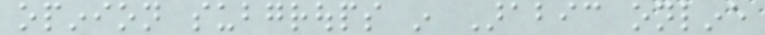opinion subgroups in Arabic online
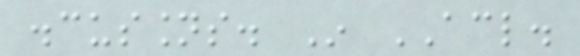discussions. In ACL.
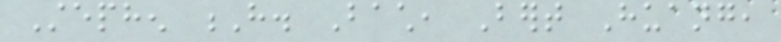Stephen H. Bach, Bert Huang,
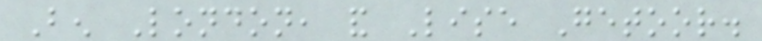Ben London, and Lise Getoor.
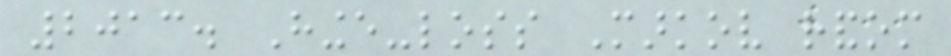2013. Hinge-loss Markov random
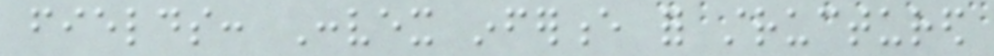fields: Convex inference for structured
